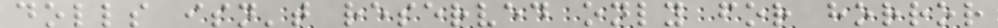dolls isn't reserved only for horror
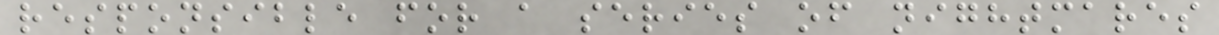responsible for a series of nightmares
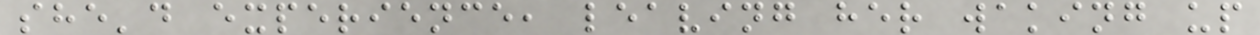she'd experience, leaving her waking up
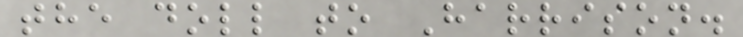the doll to Harrison.
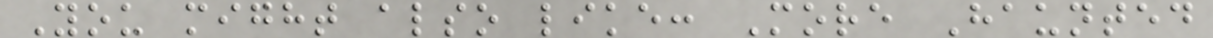You might also like: More Haunted
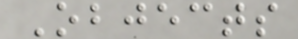Objects
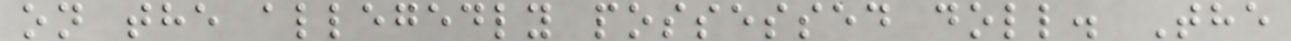on the allegedly possessed doll. The
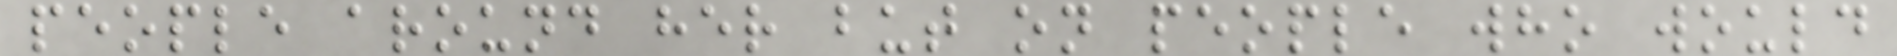people around her but on people who would
